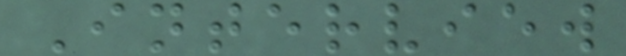Interview
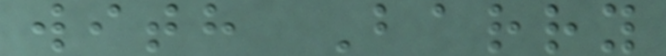with Barry
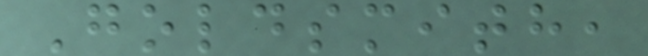Goldsmith,
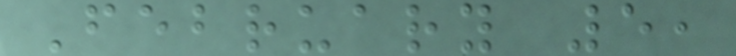February 5,
